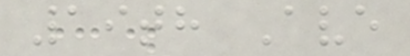19th Ave
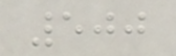500
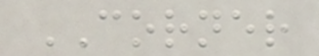CORNER
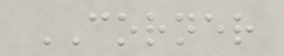CORNER
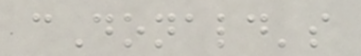cDonald's
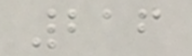216
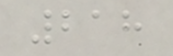218
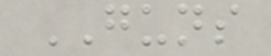GUNS
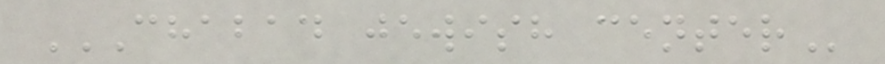CHABAD JEWISH CENTER
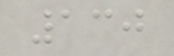130
